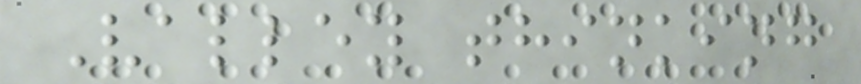Valley thinking
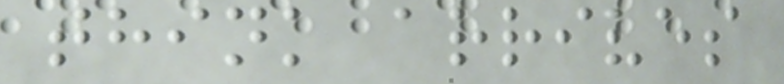think arrives
